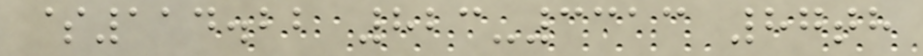$114.22 823-3313 87th
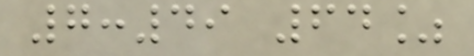7:49 64%
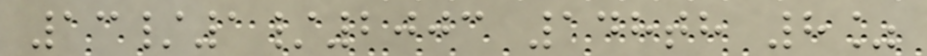13/1/2003 148th 8%
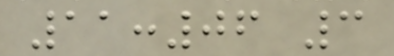11:06 3
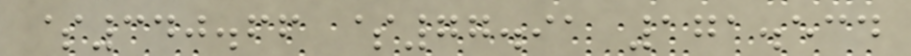$340.66 $77.91 171.534
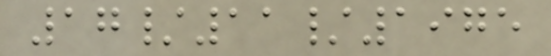17/11/1975
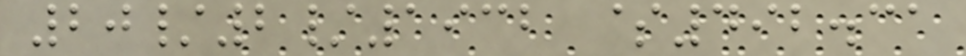20/2/1932 $492.31
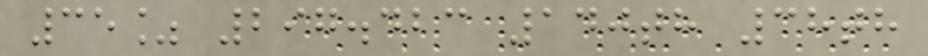35% 297.423 140th 38th
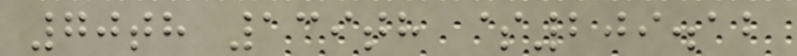70th 139th $209.12
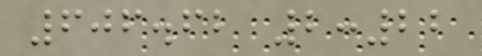606.62 2:22
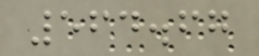564.67
